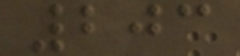203
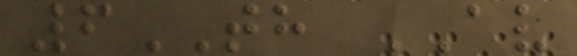6TH AV
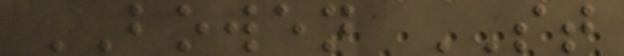BOWEN ST
